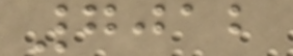7012
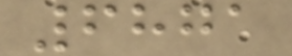6871
